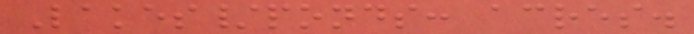Lakes/ponds: acres.
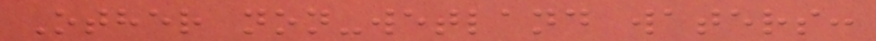Other non-wetland waters:
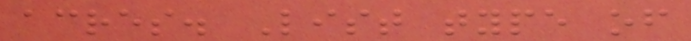acres. List type of
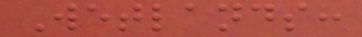Wetlands:
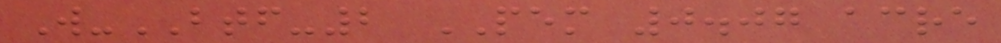W-BTF-2 PEM 0.07 acre
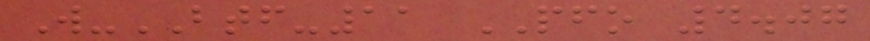W-BTF-11 PFO 4.07
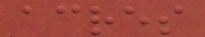acres
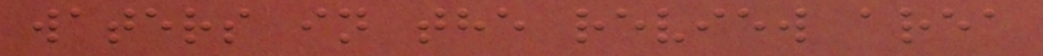waters in the review area
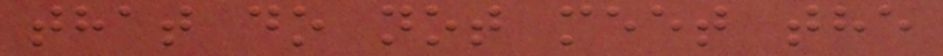that do not meet the
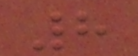8
